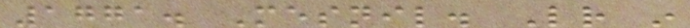1771. Mesnil. Letter in
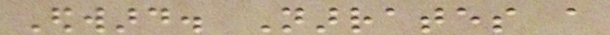Edward. Narrates a
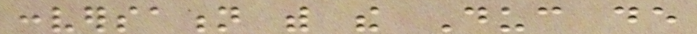conversation with the Duc de
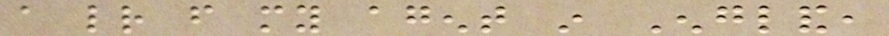a letter from my agent in England,
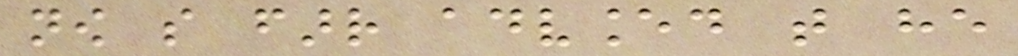now so farr advanced that he
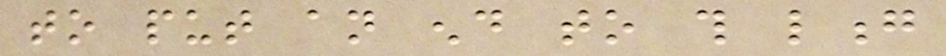to put an end to this long
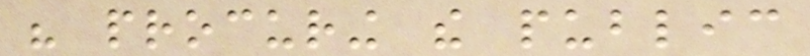his procuring the public
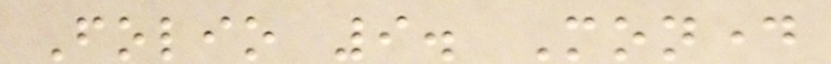Folio 9. Monday
